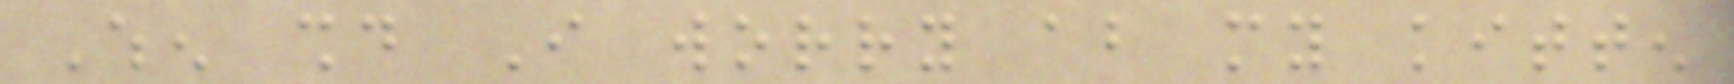When should I worry about my kitten
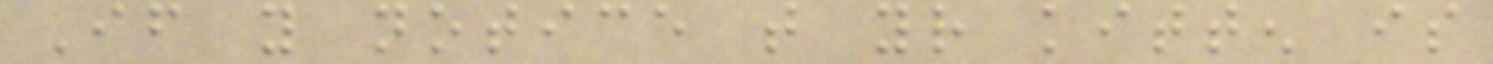If you notice that your kitten is
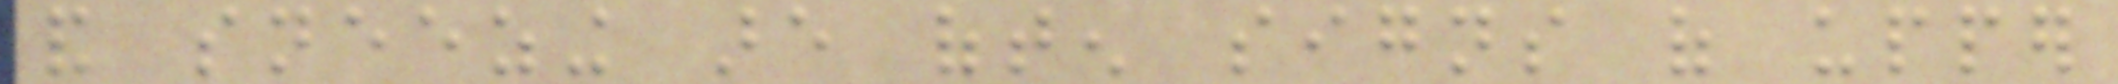and sneezing are often signs of upper
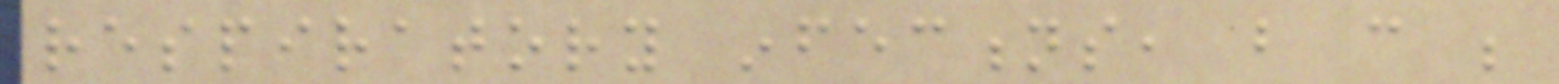respiratory infections, but can be
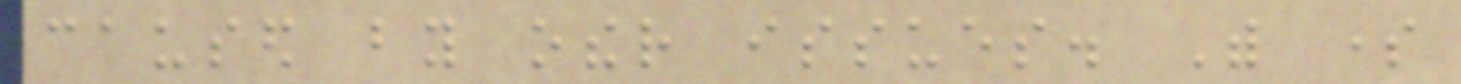caused by other issues. With some
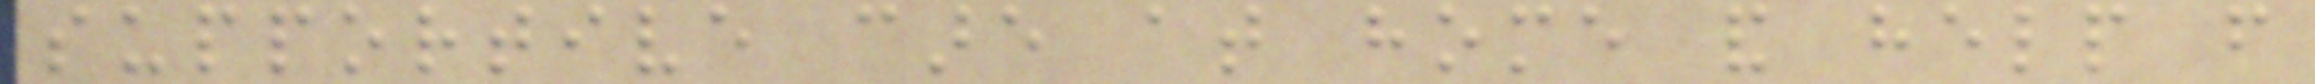supportive care at home and help from
